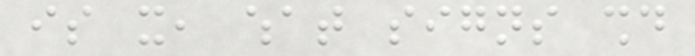is it, what signs should
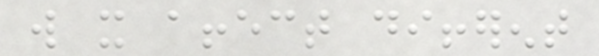will it affect different
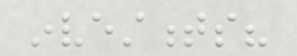investments?
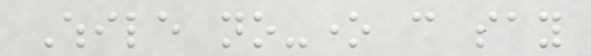While no-one can say
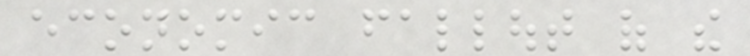economic fallout of the
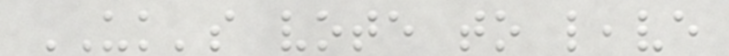UK's vote to leave
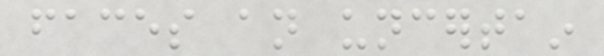faces an uncertain
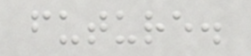future.
